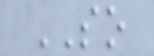SO
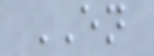EN
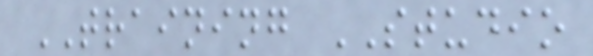TRAINING STUDIO
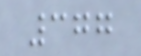377
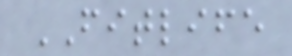FITLIFE
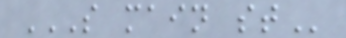S MAIN ST
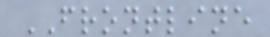FRONTLINE
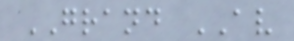GRAND AV
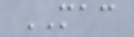MAC
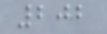202
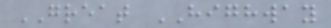GREAT HIGHWAY
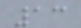13
